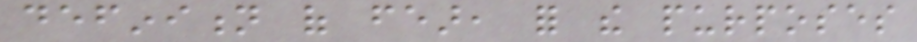definition of fear, for the purposes
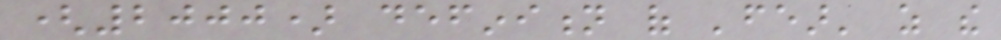(2000) definition of 'fear' as the
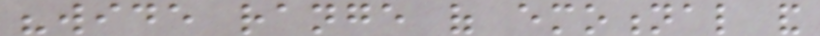"wide range of emotional and
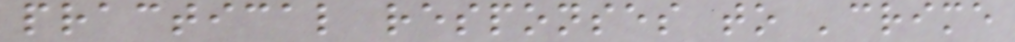practical responses to 'crime
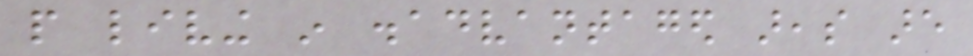people living in disadvantaged areas are
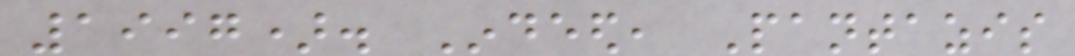1997). Indeed, Pantazis
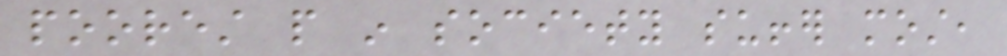poorest people in society suffer most,
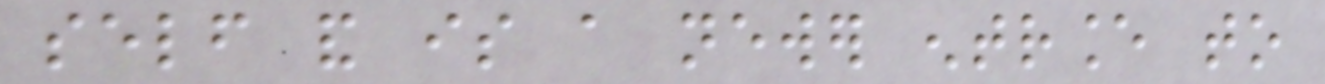self and is a newer entrance to
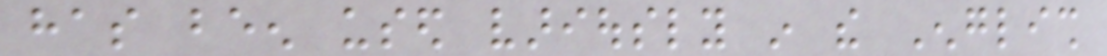has been used variously in the English
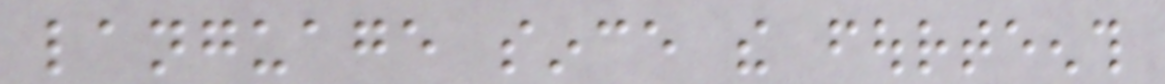language since the fourteenth
